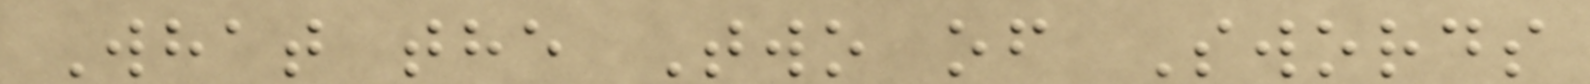What the Two of Swords
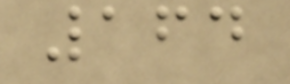164
